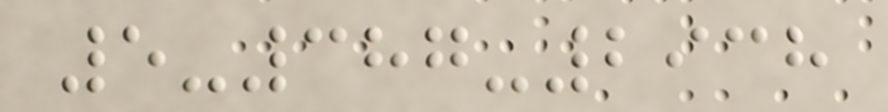5-387-2938
